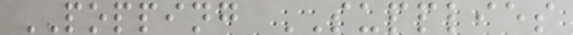POPPING SUPPLIES
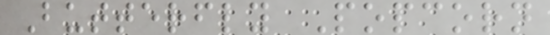Butterfly Popcorn
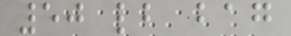50 lb bag
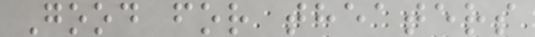Good for theaters
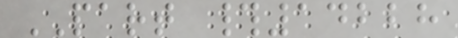PART #14228
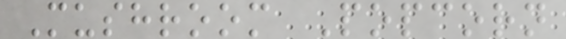Mushroom Popcorn
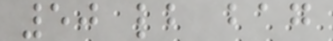50 lb bag
